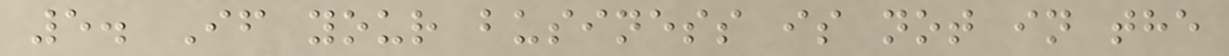5. If your business is not in the
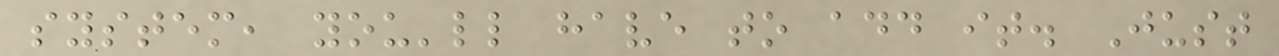system, you'll have to add it. Just
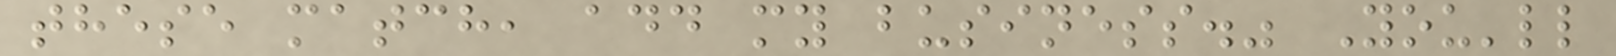these match, add my business." You'll
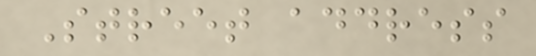Street address
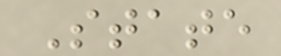State
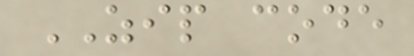ZIP code
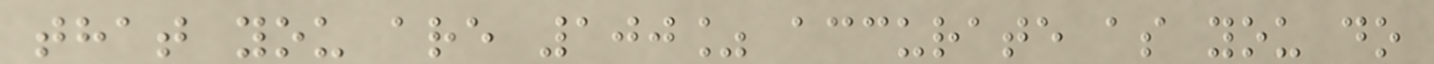that you are 100% accurate as you do
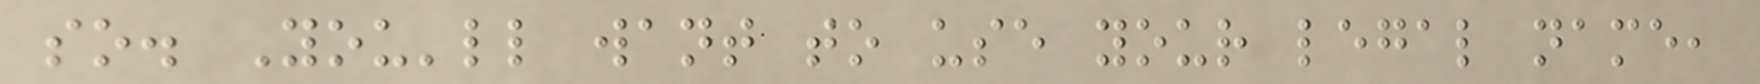so. You'll want to use your legal name,
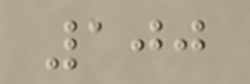100
